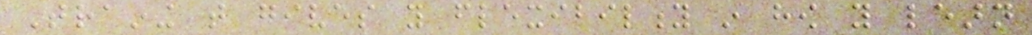Training that gives you flexibility in how you learn
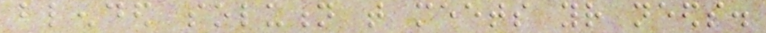blended solution that meets your needs.
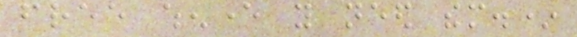free whenever you need them.*
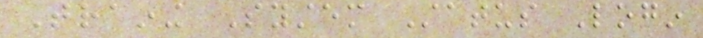Training System Status Login
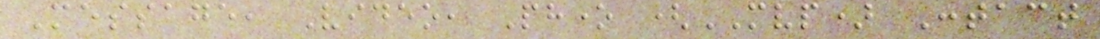Message, Video, Phone (MVP) Contact
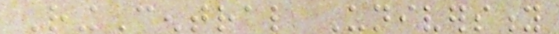RingCentral University
